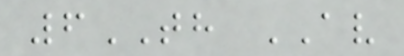6TH AV
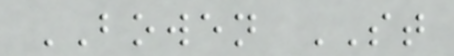BOWEN ST
